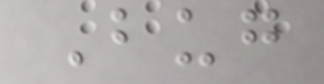Bug
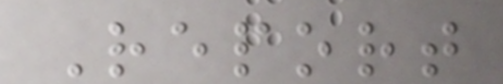Report
